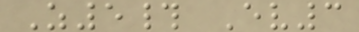Z5# Ev3
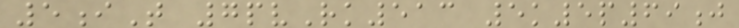5iT 7pvRk513 5k5p69j
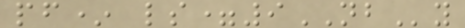pf* ls=9NBy
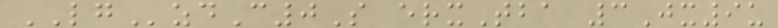LGzdC0S erxTba 3Jx9u
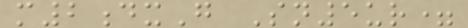m2dxG Sn5ur=
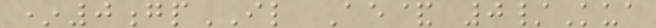*0gpIL Ae& 0/Kua
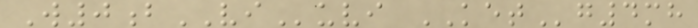W0bVIuvi KETg4mh
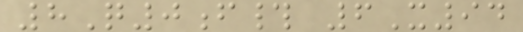8Q0f# 6X94
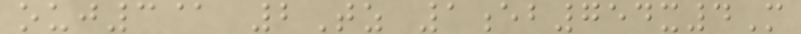ouj3@ 2Tz 1eb754x4M
